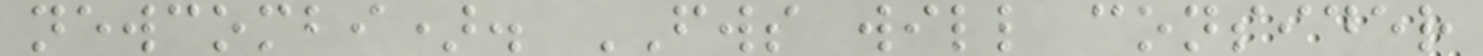newcombi). FWS will consider
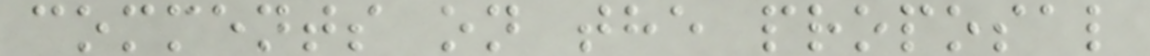comments on the proposal
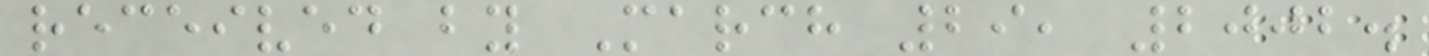received by March 29, 2002.
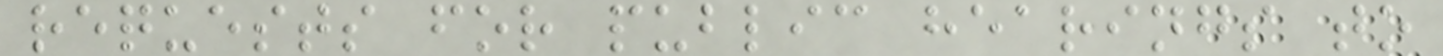requests for public hearings to
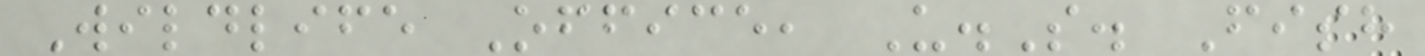Wildlife Office, U.S. Fish
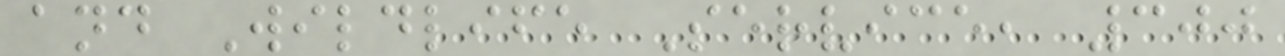and Wildlife Service, 300
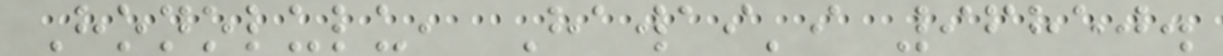Honolulu, Hawai'i 96850.
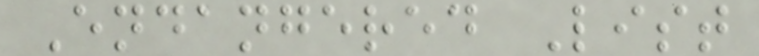Endangered List
